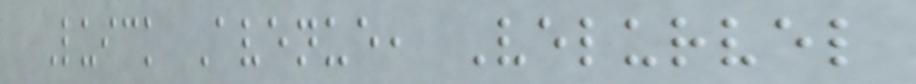Luick Avenue, Velurvel
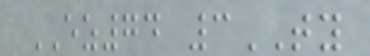EZ74 3TY
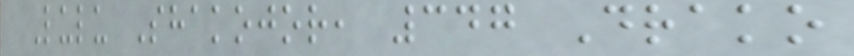Lulu Shakojor, 347 Drako
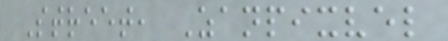Street, Zanpixvel
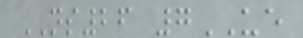NS26 7UE
